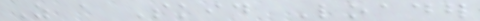As a Skid Loader
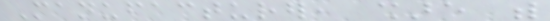Manufacturer, share with
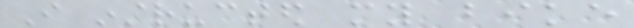I instructed my bike
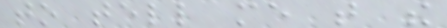to tell me that the
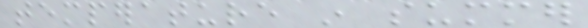temperature in summer
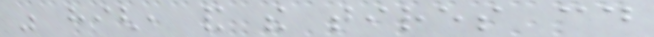was high, and the tires could
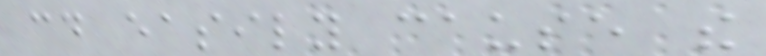could easily cause the
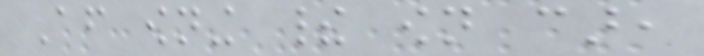After owning their own car,
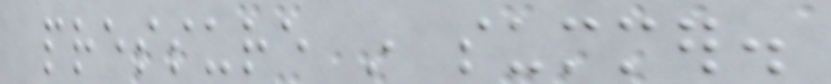pressure in summer.
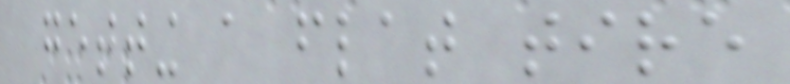getting a flat tire
